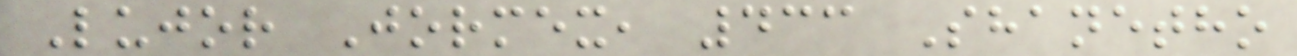Lujor Jormex, 433 Shanetho
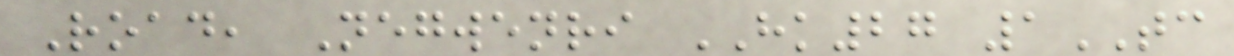Road, Negwenri HK27 1TC
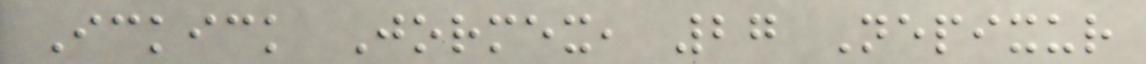Ickick Jormex, 27 Nepixur
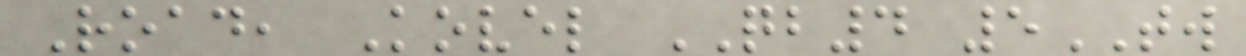Road, Kovel QB4 5TW
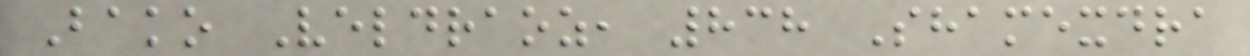Bako Veldraoz, 838 Shamexdra
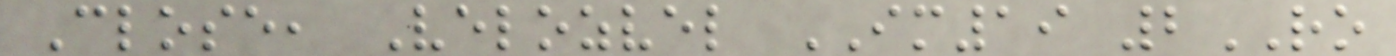Close, Velozvel IM19 2RO
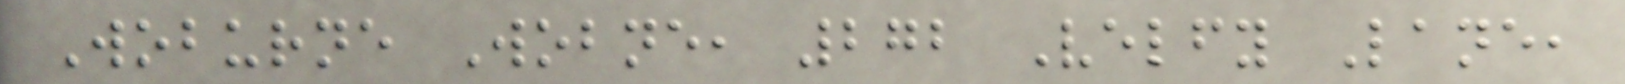Woburne Wobne, 272 Velfy Lane,
